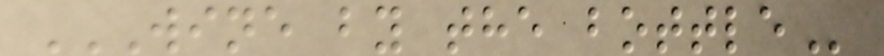WINE BY THE BOTTLE
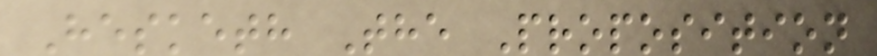Hesketh The Proposition
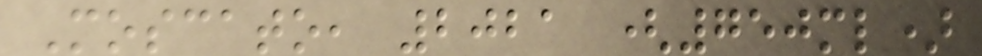Moscato, 2021 (750ml)
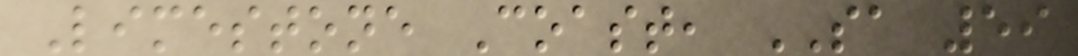Limestone Coast, SA 59
